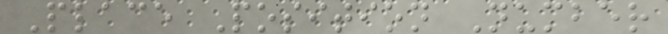Place Position Number
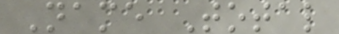Name Total
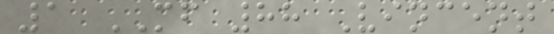1 MF 88 Vincent
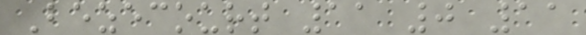Bezecourt 11 0 11
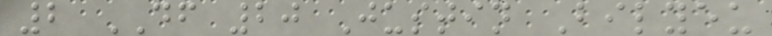2 DF 20 Justin Bilyeu
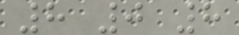8 0 8
